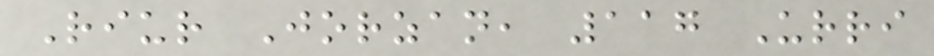Riur Jorzan, 117 Urri
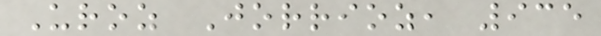Uroz Jorrioz, 935
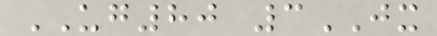UG80 3JX
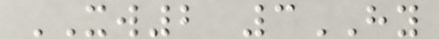XW2 3HY
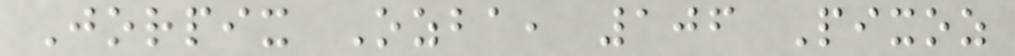Jorpix Ozba, 106 Pixoz
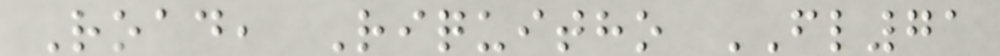Road, Riquitho FL71
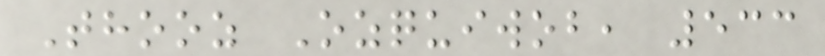Thooz Ozquiwob, 533
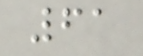61
